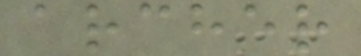archer
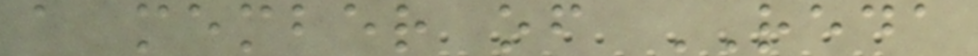a member of REDA
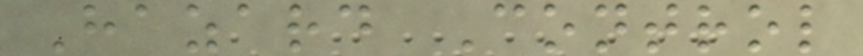Hazard Control
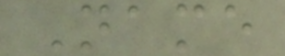Name
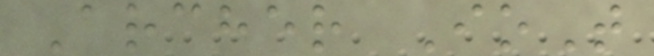Archer IoT
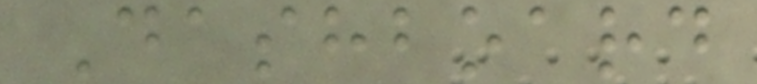Dashboard
